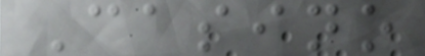Casino
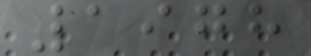1978
